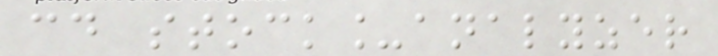cd stock_analyzer
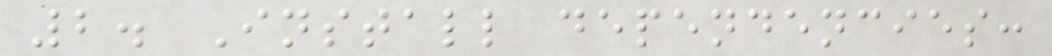2. Install dependencies:
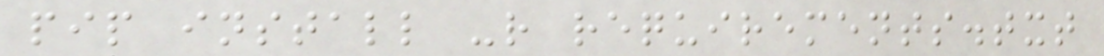pip install -r requirements.txt
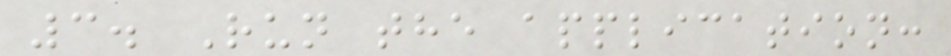3. Run the application:
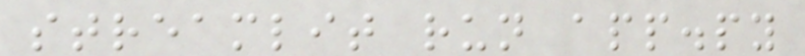streamlit run app.py
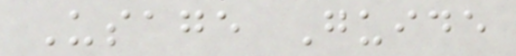Usage Guide
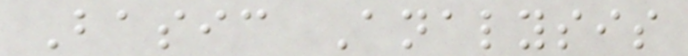Basic Analysis
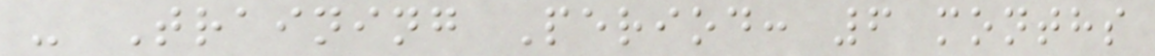- Training Period: 6 months
